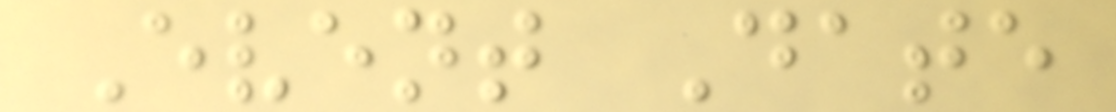Event Date
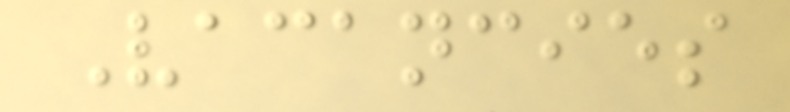Vacancies
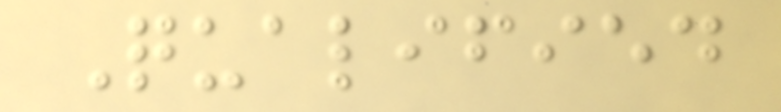Qualified
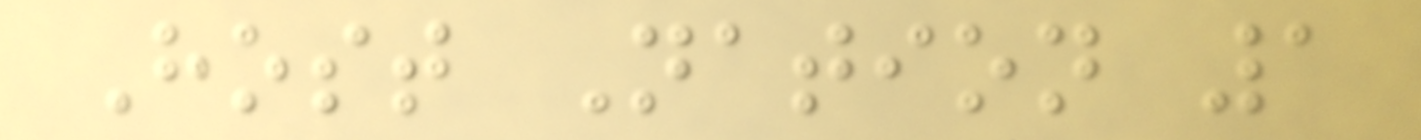Host Nation 1
